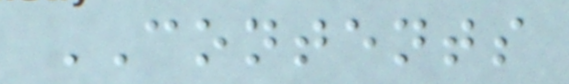CONTENTS
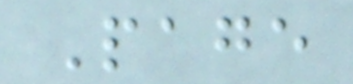Page
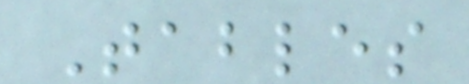Tables
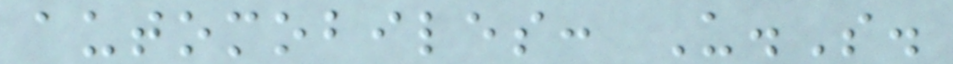automobiles: U.S.
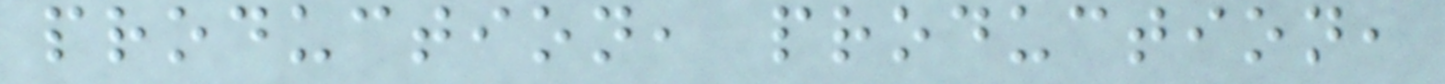production, production,
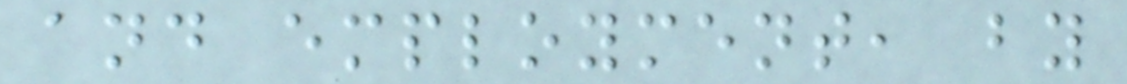and employment, by
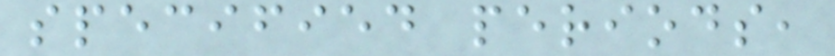specified periods,
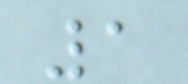1
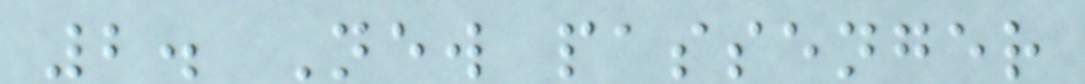2. New passenger
